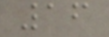16
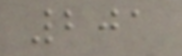201
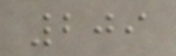209
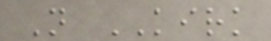N KIRK
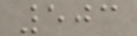503
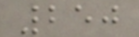250
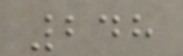248
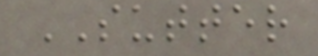SUTTER
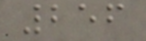256
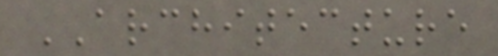ARCHITECTURE
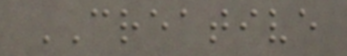CREATIVE
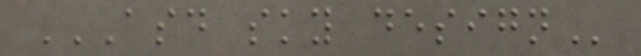ASD SKY DESIGN
